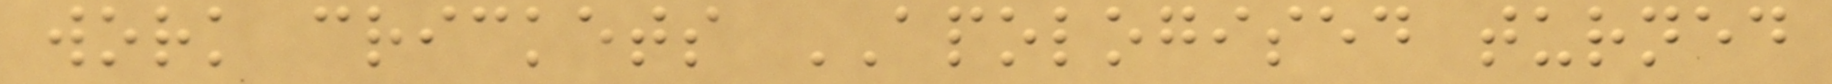work crickets APOLOGISED turned
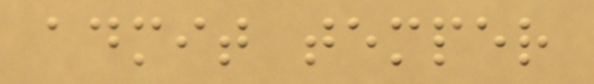admit temper
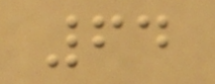64
